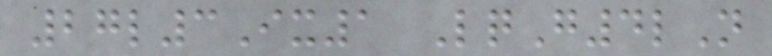27l3Ix1 LqG4lN
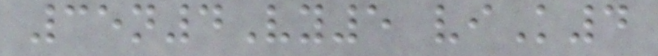35n4Vy5 viK4
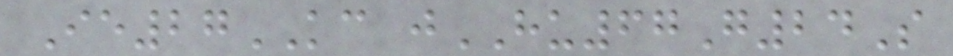Ie27KC jHU67G24S
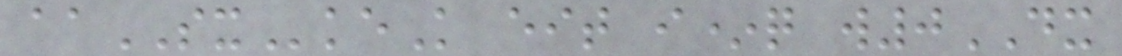aaSXkeK eit i*q w0DX
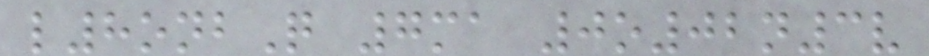l8onbQ 7ma 0o02n3v
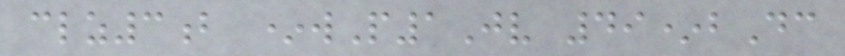clz3b *wP1Jv 49*bDc
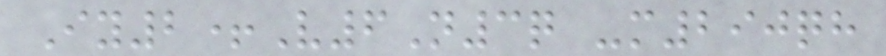Iy2+V6N3q -m290qh
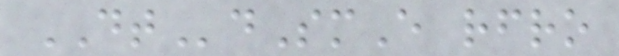DTdSmE rfro
